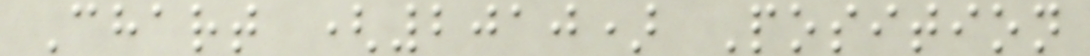Chart (2010) Position
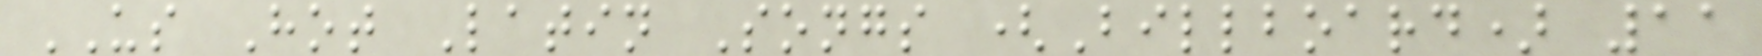US Hot Latin Songs (Billboard) 11
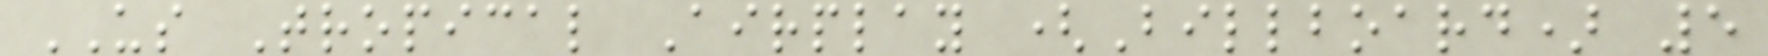US Tropical Airplay (Billboard) 5
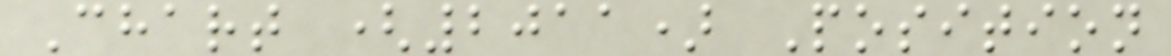Chart (2011) Position
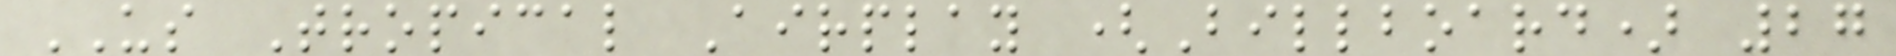US Tropical Airplay (Billboard) 27
